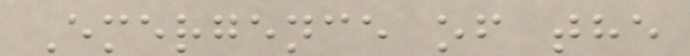Emergence of the
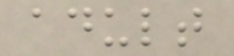adult
